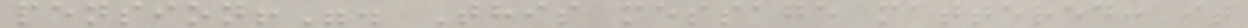pension!". This message mattered: it
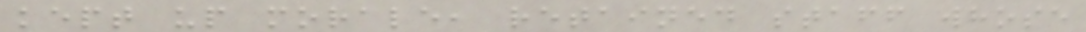kept up morale, retained staff whose
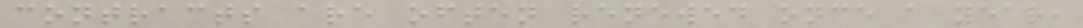contracts are often renewed once a year,
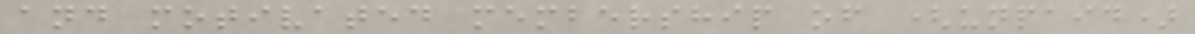and motivated membership of (unpaid)
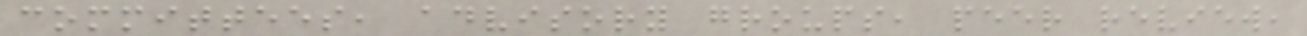committees, advisory groups, peer review,
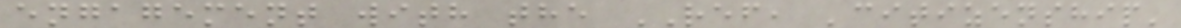engagement with the REF, 'citizenship'
